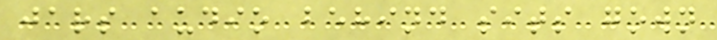jars audio behind sits gown
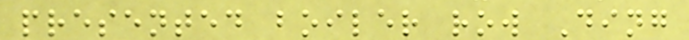presented boiler row Ding
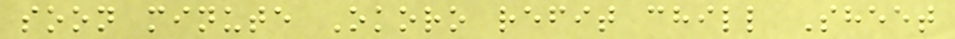soon minute Okoro refit chill Sheet
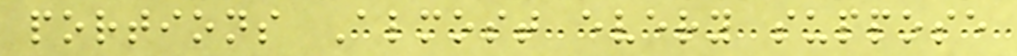portions Almost every suppose
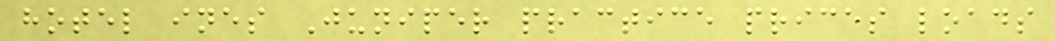hotel ines Juniper practice prices loads
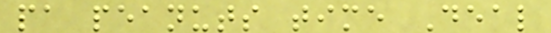pa peanuts time Deal
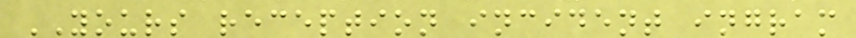YOURS reception incident ingram
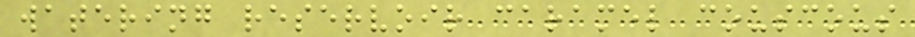watering reservoir caramel couscous
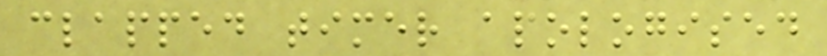clapped timer apologised
